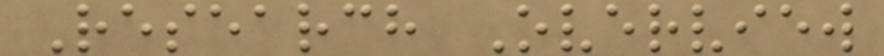Research Overview
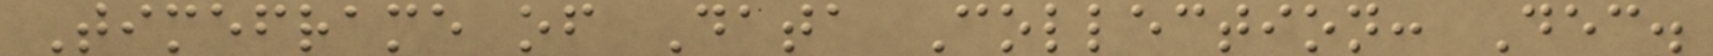Timeframe of Data Collection: Dec.
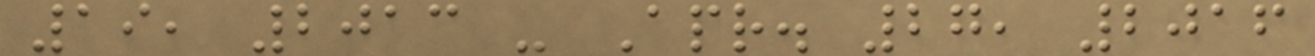19, 2013 - Apr. 27, 2016
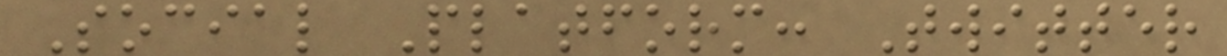Social Platform: Twitter
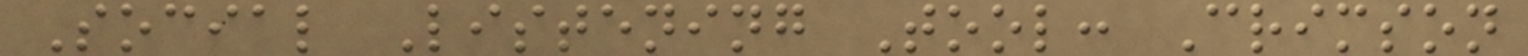Social Listening Tool: Crimson
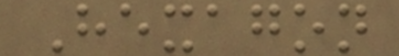Hexagon
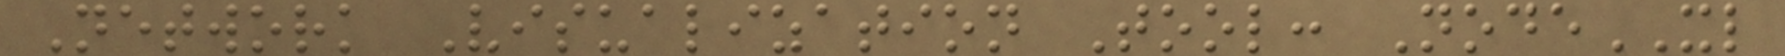Network Visualization Tool: NodeXL
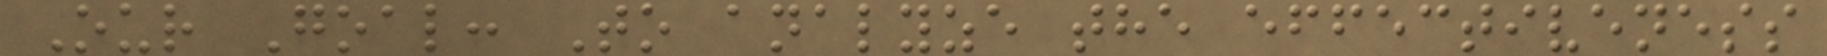Our Goal: To analyze the effectiveness
